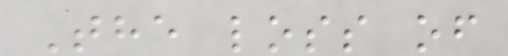The loss of
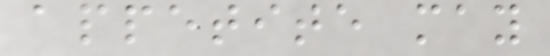appetite may
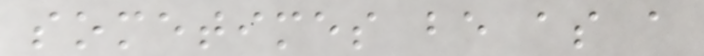sometimes be as a
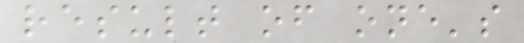result of one's
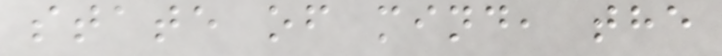state of mind, the
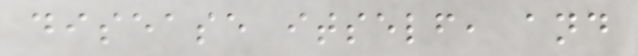disease itself, and
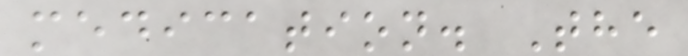medication. The
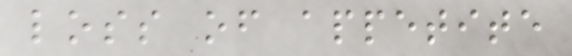loss of appetite
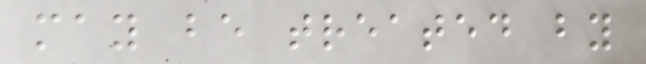may be treated by
